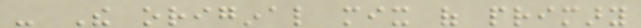- The original mix of primary
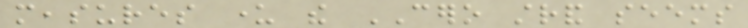measures under the CERO strand seems
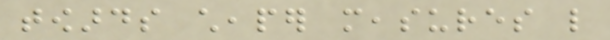towards cheaper measures like
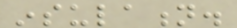insulation.
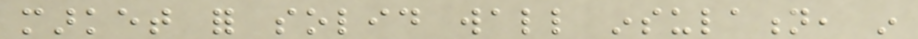market for solid wall insulation, in
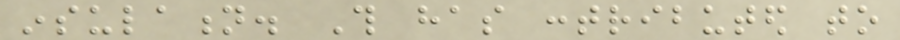insulation. This has contributed to
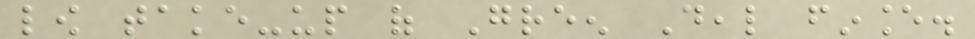low take-up of Green Deal finance.
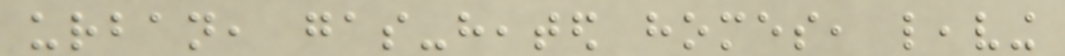urban, gas-heated homes, leaving
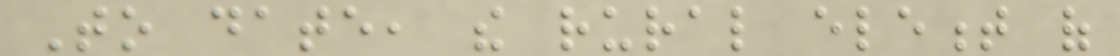To date, the rural element of
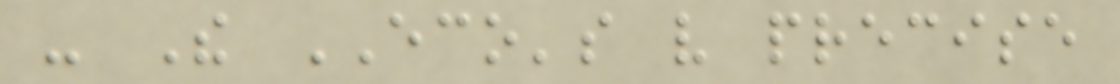- The ECO's very precise
